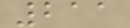211
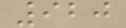920
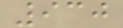930
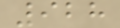928
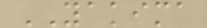YAKIMA
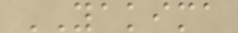YAKIMA
